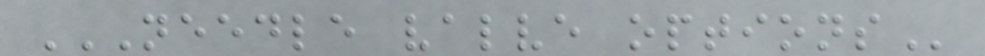NEEDLE VALVE OPTIONS
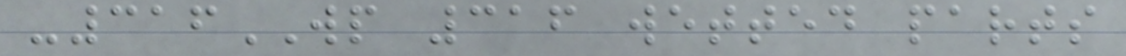-316WP 316 wetted parts
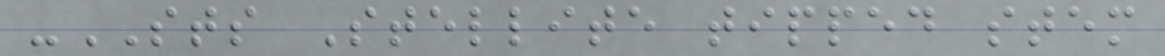-STS Stellite tipped stem
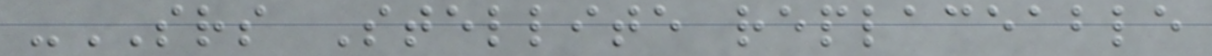-SRS Stellite replaceable
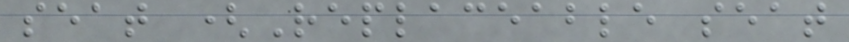seat (Replaceable seat
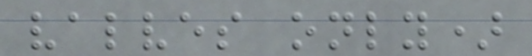valves only)
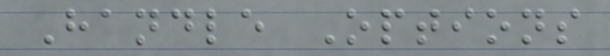Handle Options
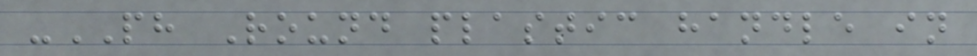-PH Round plastic handle in
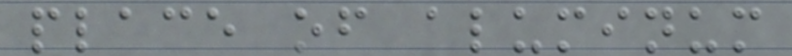place of aluminum
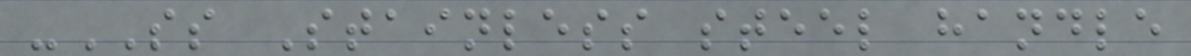-SS Stainless steel handle
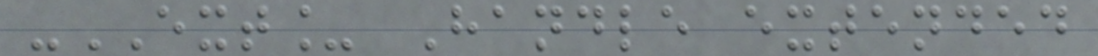-EXT_ Handle extended
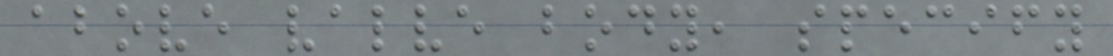above valve body, specify
